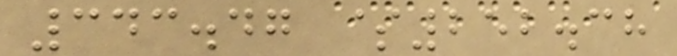343.47 $252.38
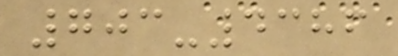703-4386
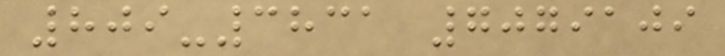809-3831 7079109
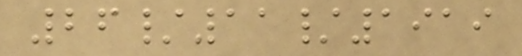26/11/1919
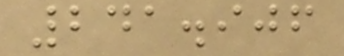241.906
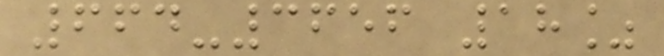664-3656 18%
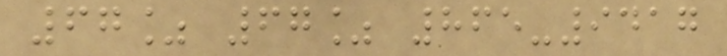67% 67% 865-9417
